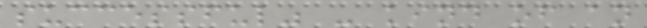successful" - kind of an
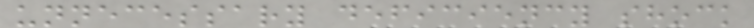unnecessary deficiency shock
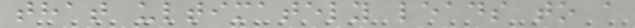that ultimately leads to a
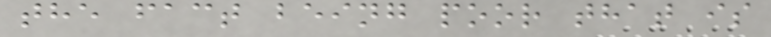the fact being poor that is
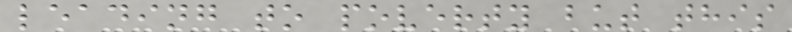leading to poverty but this
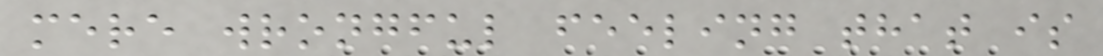mere wrongful feeling that is
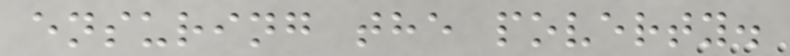ensuring the poverty.
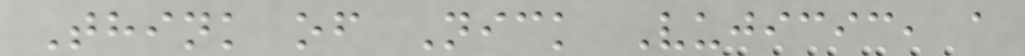Think of Nick Vujicic, a
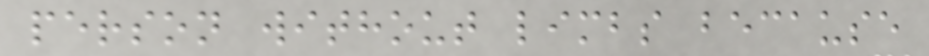person without limbs because
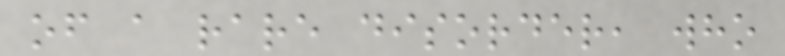of a rare disorder, who
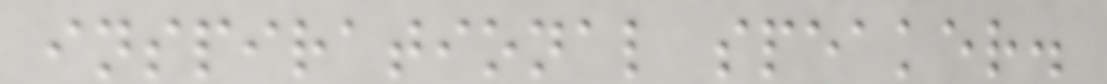inspirational speaker.
